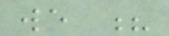we ?
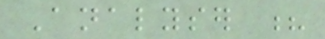Analyser ?
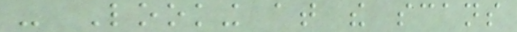- Looking at the scans
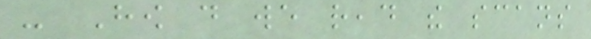- How do we read the scans
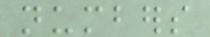numbers
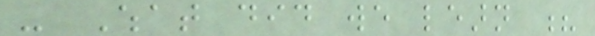- What did we learn ?
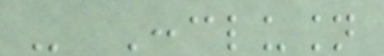- Conclusion
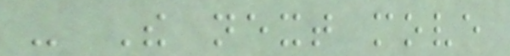- The next move
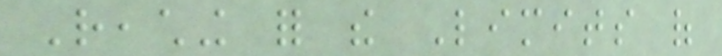Reaching for the Limits of
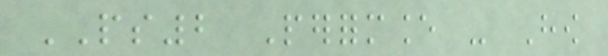PS2 Performance - How
